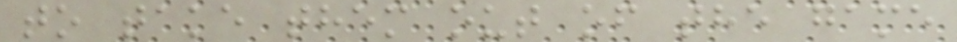to take them out of the game
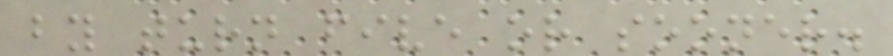by turn five or sooner.
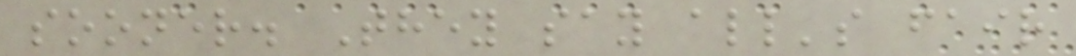sooner. They say all's fair
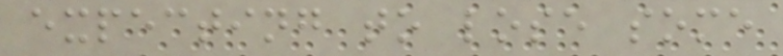expecting to lose some
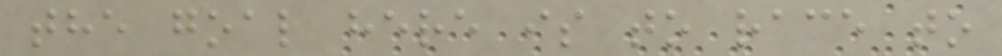the goal here is to race to
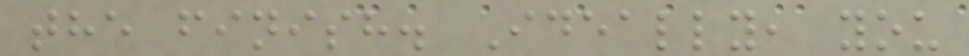the finish. Ideally, you
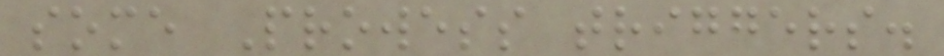some Prowess triggers.
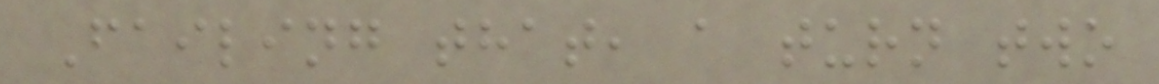Failing that, a turn two
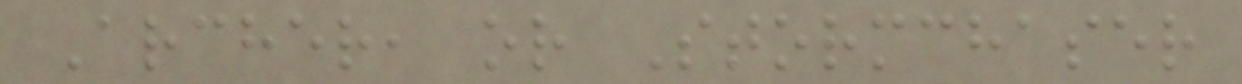Archer, or Stormchaser
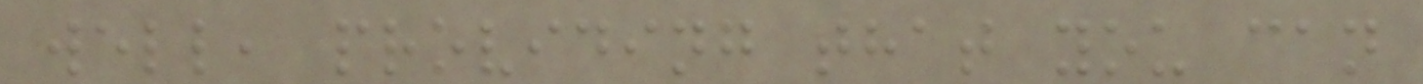well, providing that you can
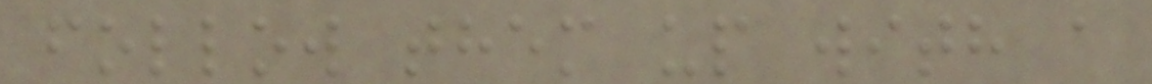follow them up with a
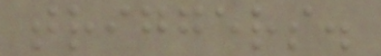triggers.
